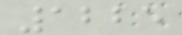1225
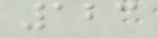123
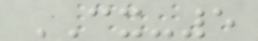CX-5
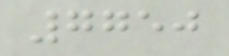7750
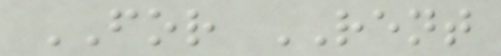FOR RENT
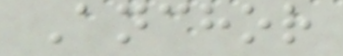Anchor
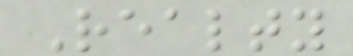Realty
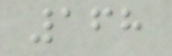168
